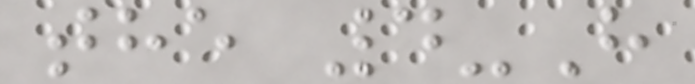the 4-H
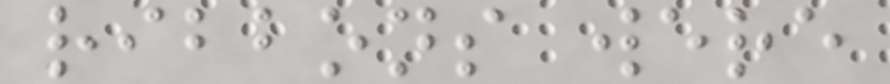ribbons were
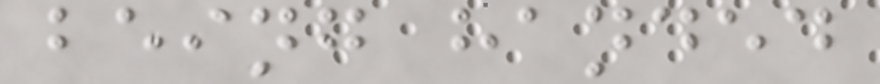being handed
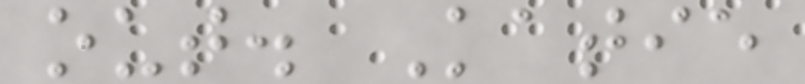out. Katie
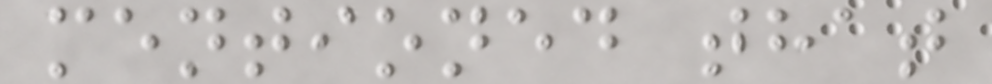mentioned that
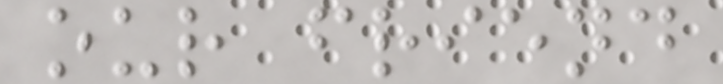our friend
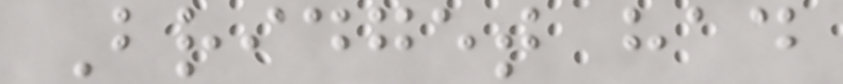Bridget had
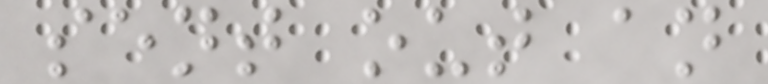sent out an
